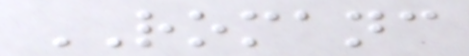ROMANC
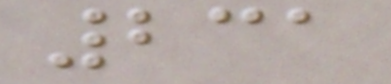231
